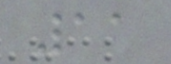11
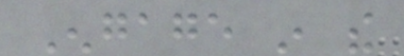Engage in the
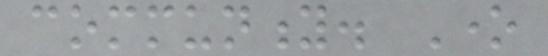community. One
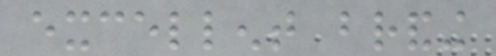excellent branding
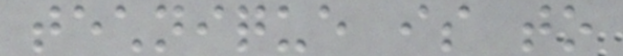technique is to
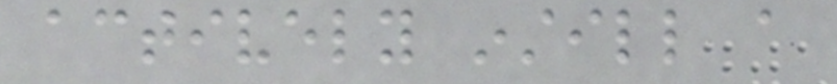actively instill a
